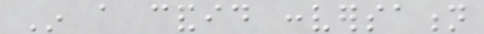In a candid conversation
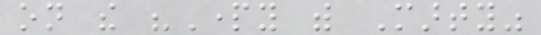on the "Party with Marty"
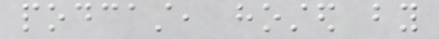podcast, hosted by
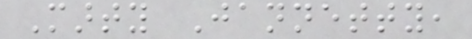Marty Jannetty,
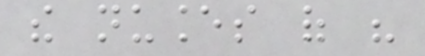the nuances of his
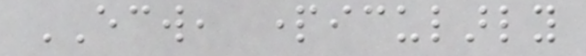ECW, particularly
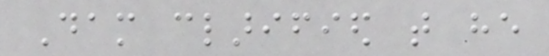Dam clarified that he
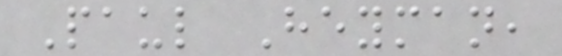Paul Heyman,
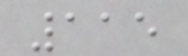115
